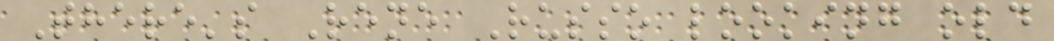There's Rene Russo looking old
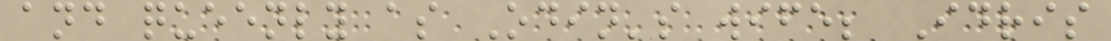and queenly as Odin's wife; Idris
